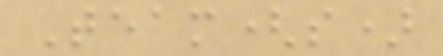Team(s)
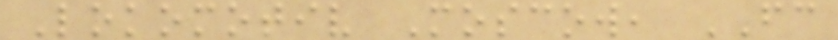Lokomotiv Moscow, FC
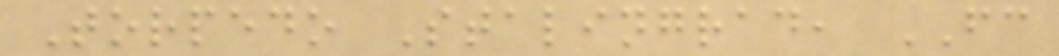Torpedo Stalingrad, FC
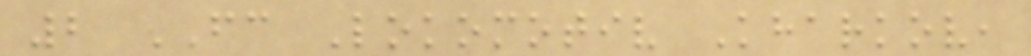2 FC Lokomotiv Kharkov,
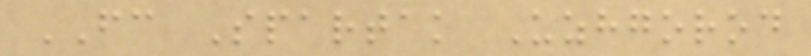FC Spartak Uzhgorod
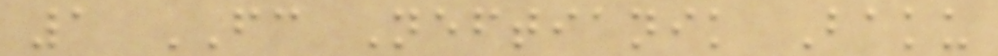1 FC Neftianik Baku
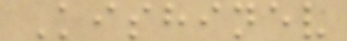Kishinev
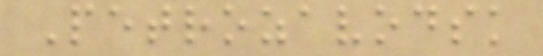Petrozavodsk
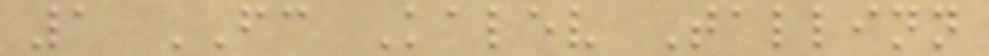1 FC Kalev Tallinn
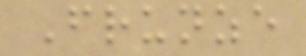Frunze
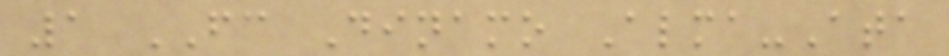1 FC Dinamo Alma-Ata
